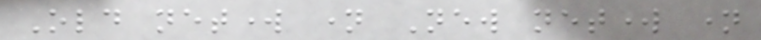Old network name New network name
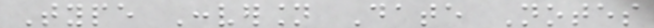Type Conversion Date Notes
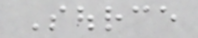Source
